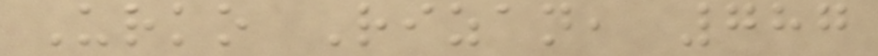Urko Rizan, 787
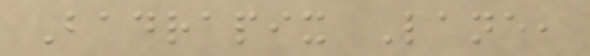Badrapix Lane,
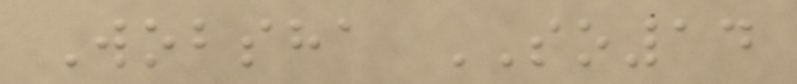Wobsha SO14
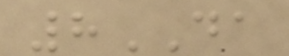8DA
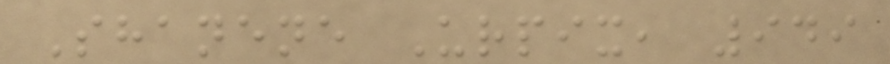Shanene Urpix, 949
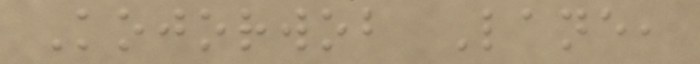Kojorwob Lane,
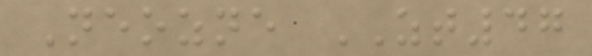Neozne ZT47
